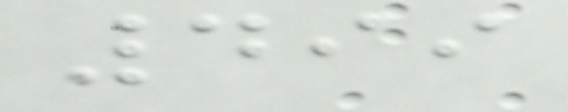499
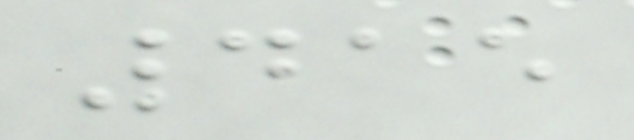415
